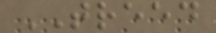TREED
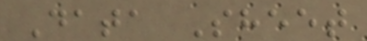Data Sheet
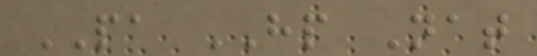PA HP Nat
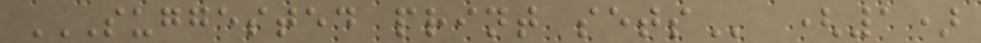SUGGESTED PRINT SETS (1)
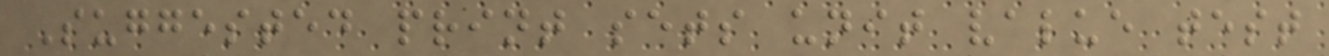Suggested print sets unit value test
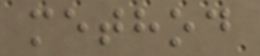method
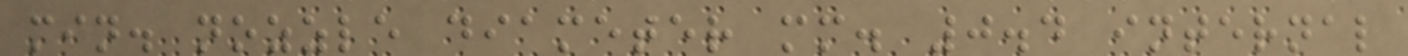min. nozzle diameter mm. 0.4 internal
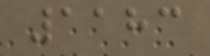1183
